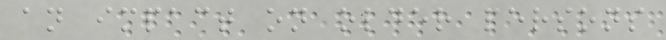an impact on older persons
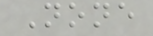None
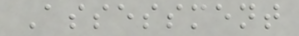Assessment
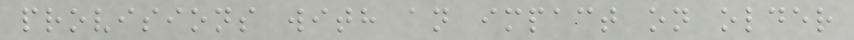provisions with an impact on older
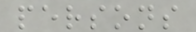persons
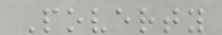Poverty
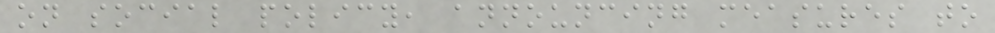on social policy, announcing measures to
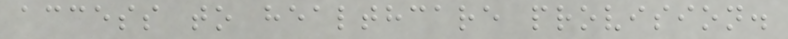access to healthcare provision.
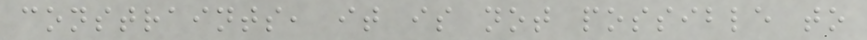constraints, it is not possible to
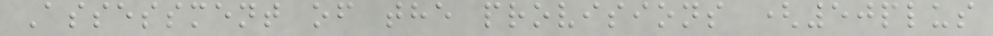Assessment of the provisions (50plus
